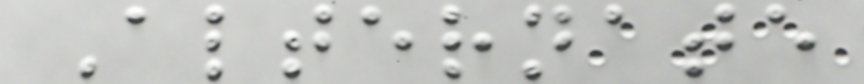Alternate
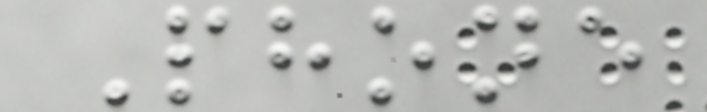Phone
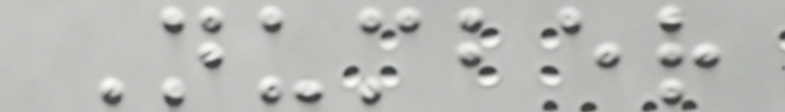Number
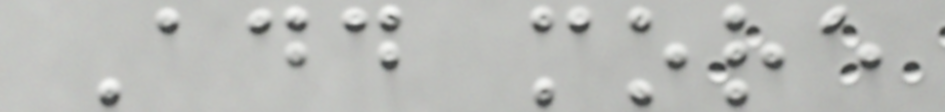Add more
